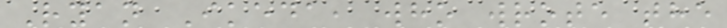Ryan Ikeda, who wrote the
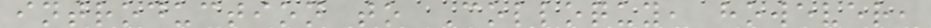introduction to Colloquy, however,
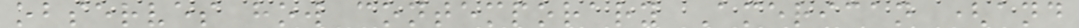observes how contemporary American (and
